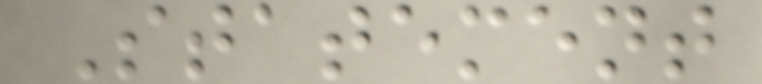Statement
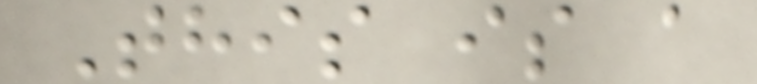This is a
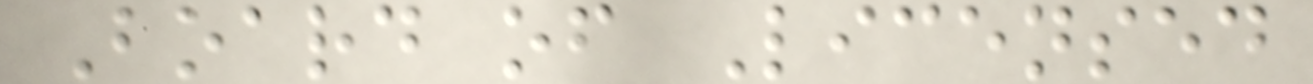Board of Licensed
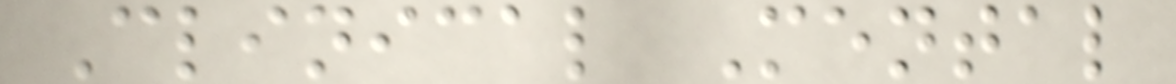Clinical Mental
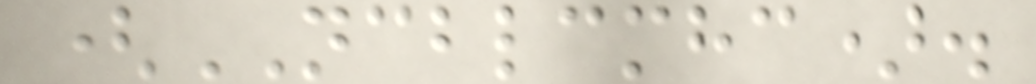(NCBLCMHC).
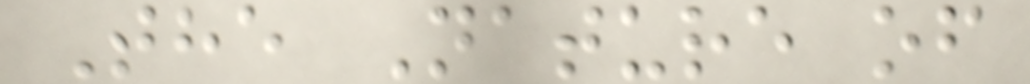The Nature of
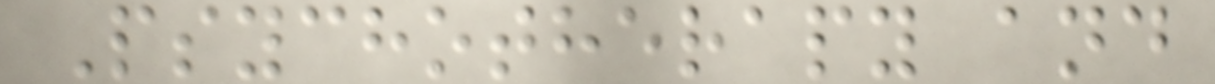Psychotherapy and
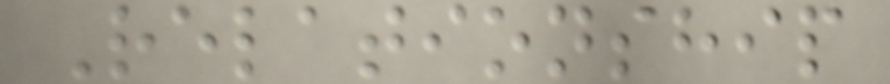Relationship
